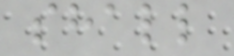shall
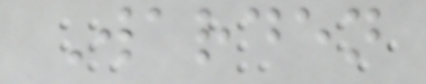Warden
